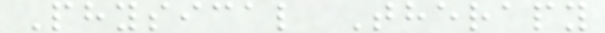Physical Therapy
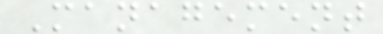Management
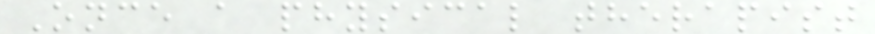Once a physical therapist
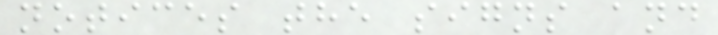notices the signs and
